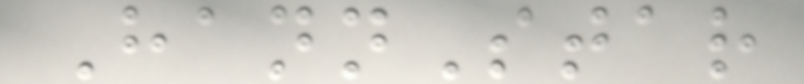HannStar
